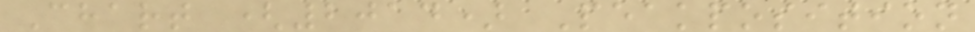Chart (2014) Peakposition
